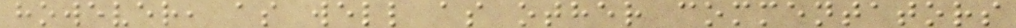however, as well as other commentators
